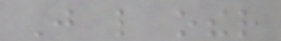Just like other
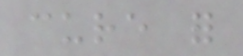cure for
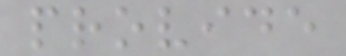provide
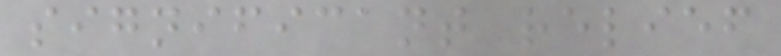significant relief
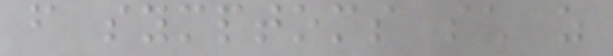from symptoms such as
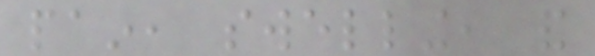pain, swelling, and
